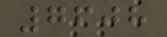7608
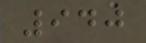940
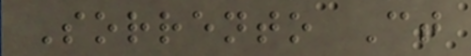Sorrento Ct
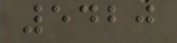5420
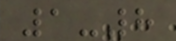1-8
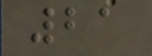21
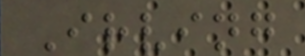Irving
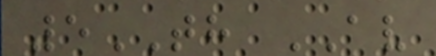5TH AV
